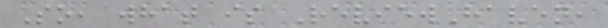So, what is ReviewHaven,
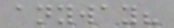anyway?
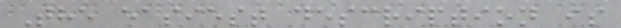The easiest description is
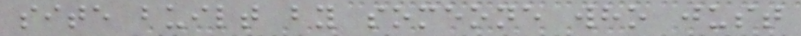site built by someone who just
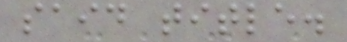said title.
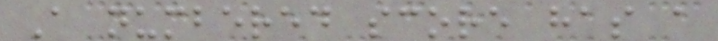A numbered score has a
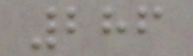286
